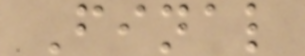Final
